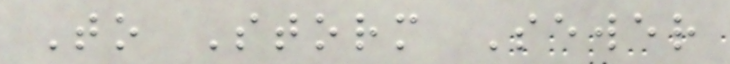To Storm Sewer
